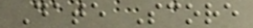Date Score
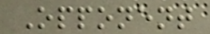Opponent
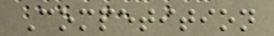Competition
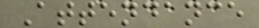Attendance
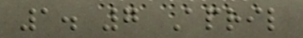1. 7 April
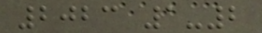2023 1-2
